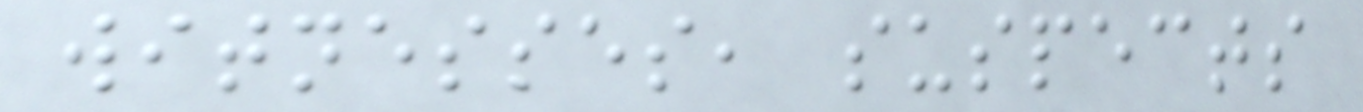witnesses, suspects
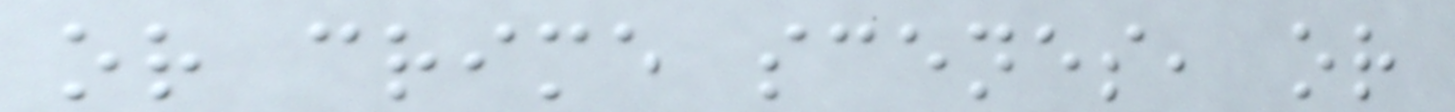or crime scenes, or
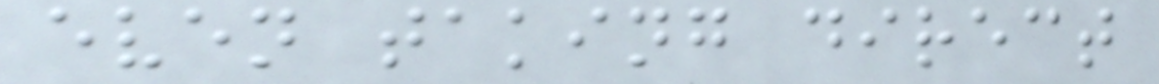even taking direct
